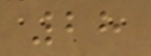28
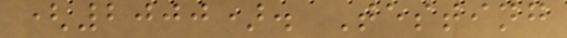(2000). Testing
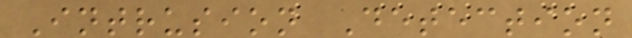Intrusion Detection
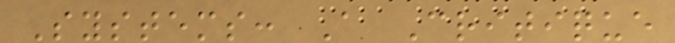Systems: A Critique
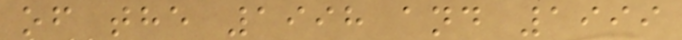of the 1998 and 1999
